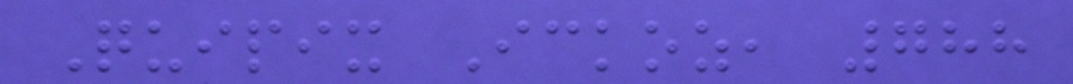Quipix Ickoz, 788
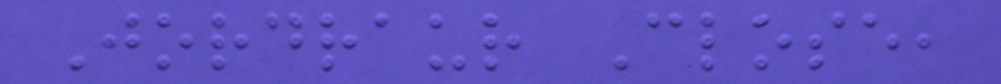Jordraur Close,
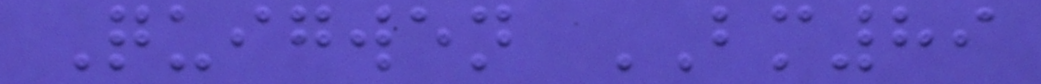Quigwen BM89
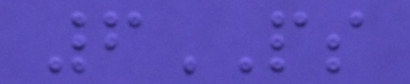6PS
